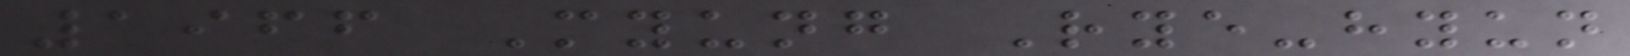1966 Myung Rye-hyun
